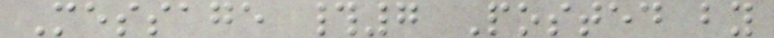Message #7 Posted by
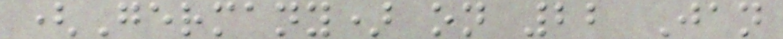(Germany) on 22 Jan
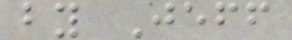by Jeff
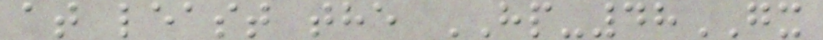at least the HP-48GX
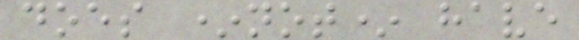does *not* have
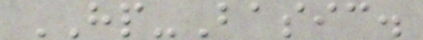HP-Basic.
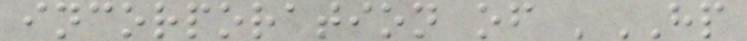incorporation of 'HP
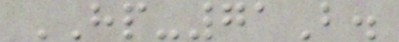HP-71B.
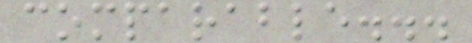comparable...
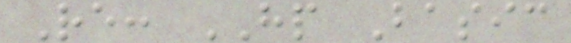Re: HP Basic
